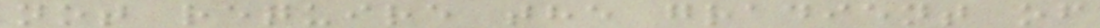not require the gradient of
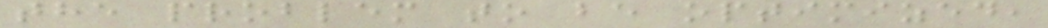the problem to be optimized,
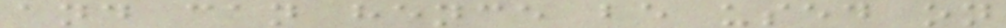and can hence be used on
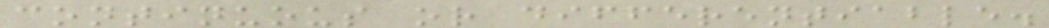continuous or differentiable.
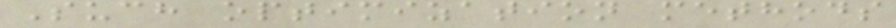Such optimization methods
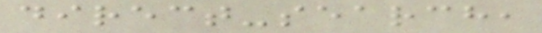direct-search,
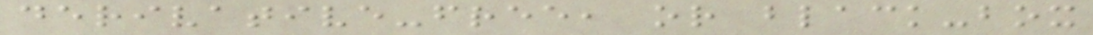derivative-free, or black-box
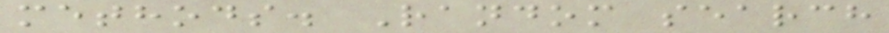methods. Random search
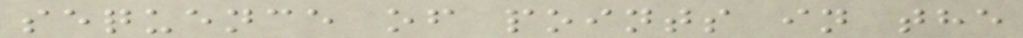sequence of points in the
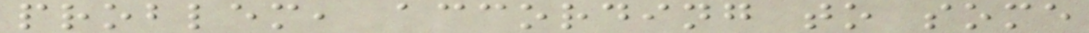problem, according to some
